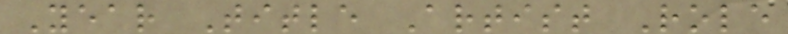Year Title Artist Role
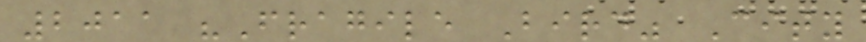2011 "Fragile Bird" City
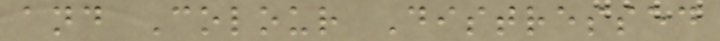and Colour Distressed
